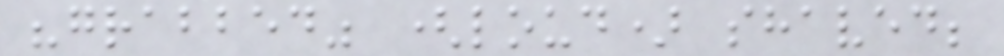"grabbed" (loud) shaved;
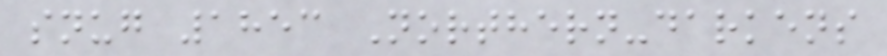snug 1853 Northern-darkens
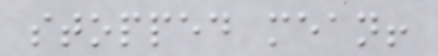stopped mean!
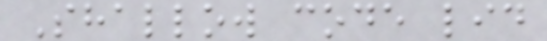Shallow code lid
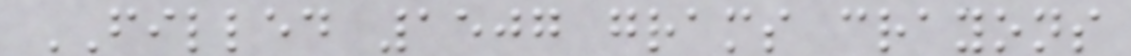FILLED 1507 grams crayons
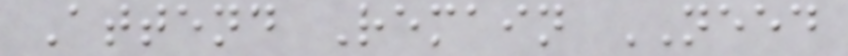Attend Remain NEED
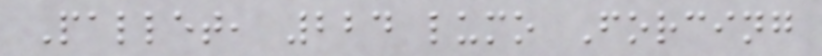Pallet, 224 lumo Forcing
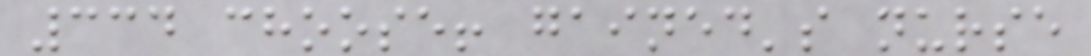334 choose! gained's nurse
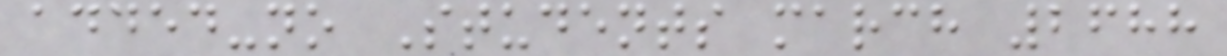added-no Students march 2688
